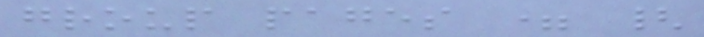group pages = {
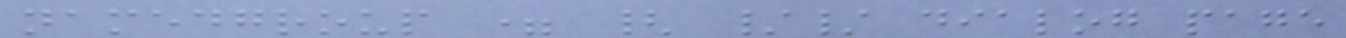namedgroup = { // dialog page
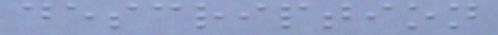description
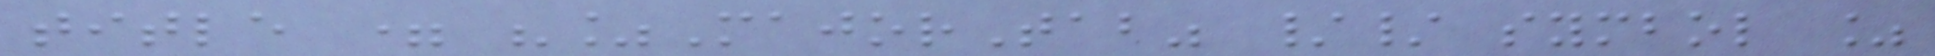title = "%MajorTab" // symbol %
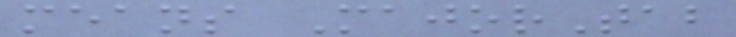means MajorTab
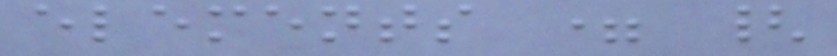elements = {
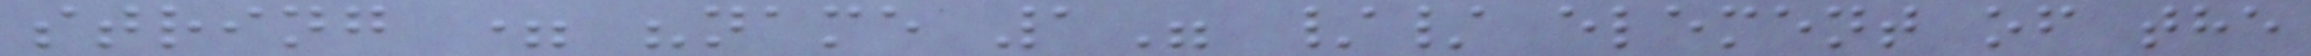string = "name 1" // element of the
